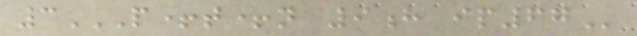3P+T+N 9H IP67
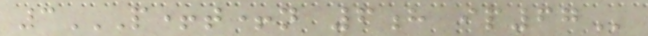3P+T+N 6H IP67
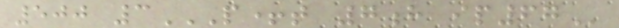500 3P+T 7H IP67
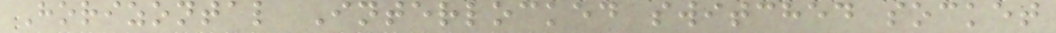Horizontal Interlocked switched socket
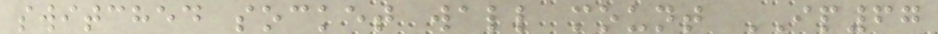switched socket wall mount IP67
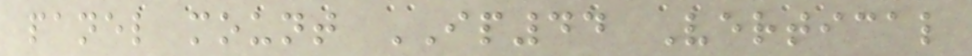panel mount IP44 Vertical
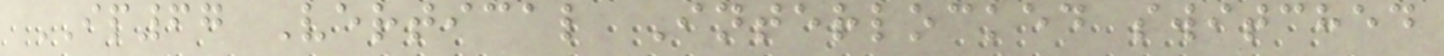IP67 Vertical Interlocked switched
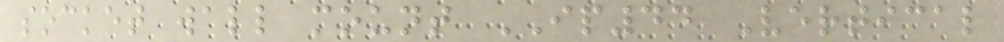socket wall mount IP44 Vertical
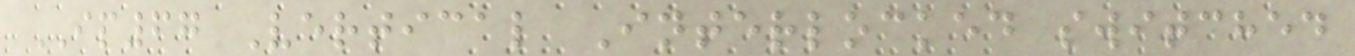IP67 Vertical Interlocked switched
